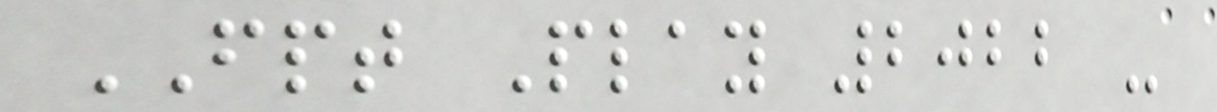FPT Play 2022 -
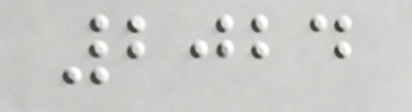2024
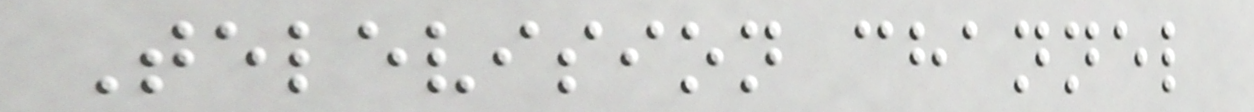Television channel
